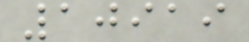10919
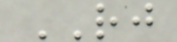RJ
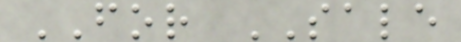FOR SALE
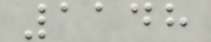1148
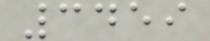3459
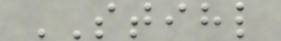STIHL
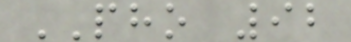PHO 92
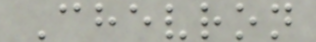Chevron
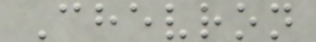Chevron
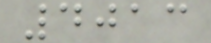4013
